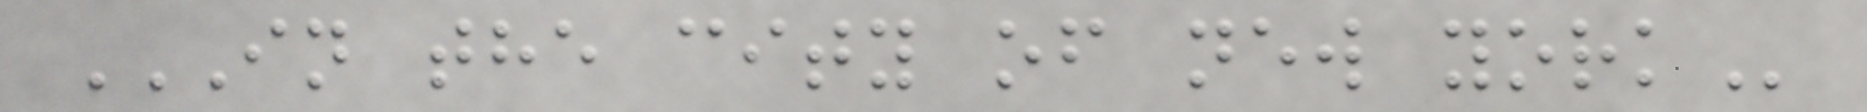IN THE CITY OF NEW YORK
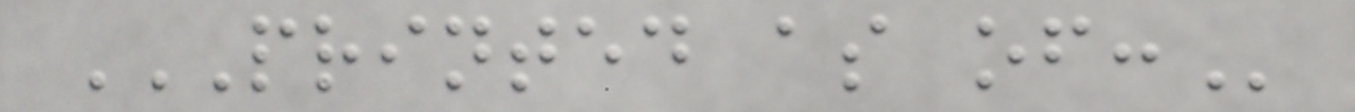PRINTED AS OF:
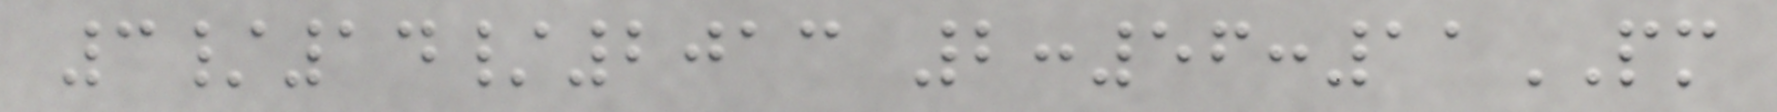3/14/2013 2:56:11PM
